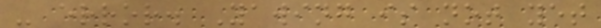- error. Yawing is not yet
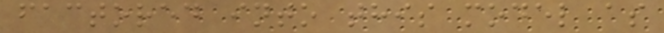factored into this model as
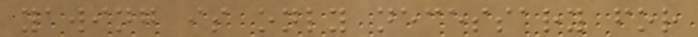yawing is only necessary for
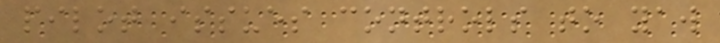pilot issues controls to yaw
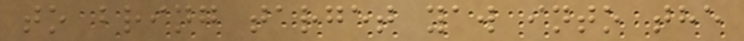to bring target yaw into the
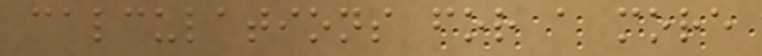calculations for a more
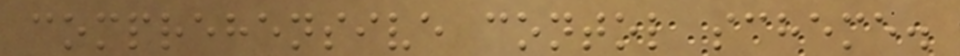comprehensive contol scheme.
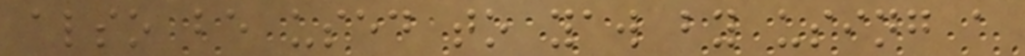also be used to yaw by using a
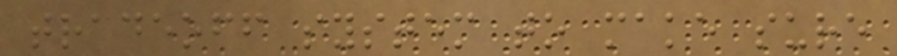tradeoff system to make sure
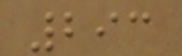293
